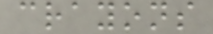crayons
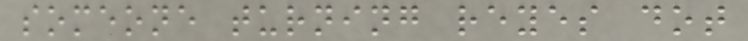someone turning reyes dot
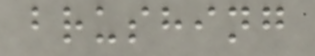brushing
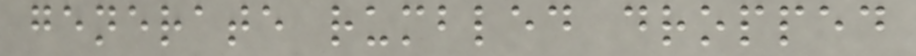generate rumbled dropped
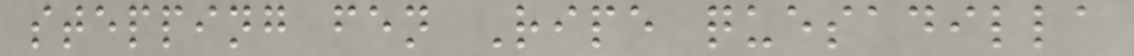stepping fen Ripe quesadilla
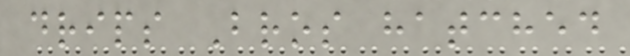drips Bros hatched
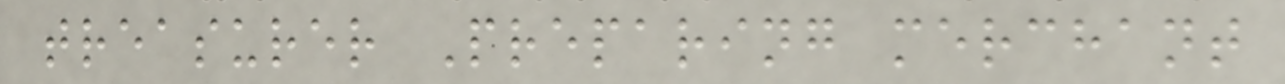treasurer Preparing merchant
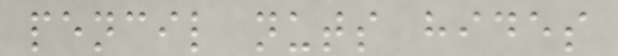pencil nuts hides
